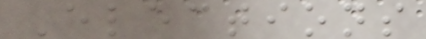Elections
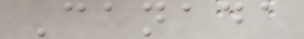Canada
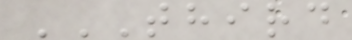THIRD
